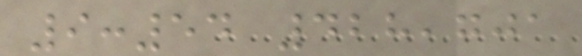9:54 428,701
